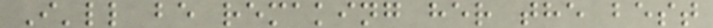I'll be remaking her the best
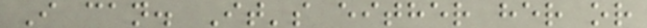I can. It's either her or
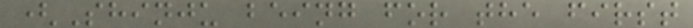(Shinju being for the first
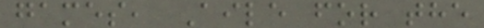games, Aile for the
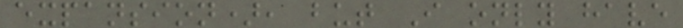expansion), but I only have
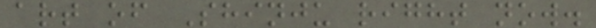art of Shinju right now.
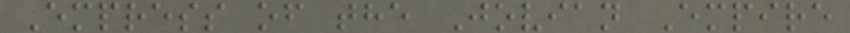Empress of the Jovian Empire
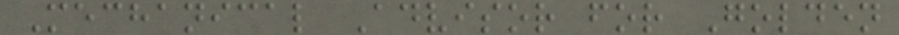Mechanical Advisor for Golden
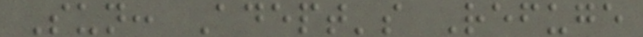Sun: Adept's Refuge
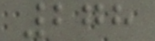278
